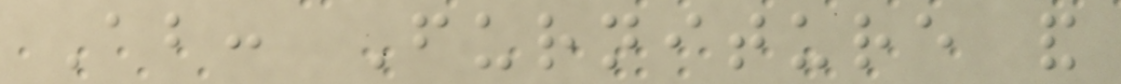About: Furniture and
